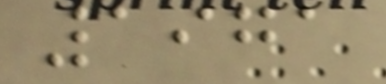1971
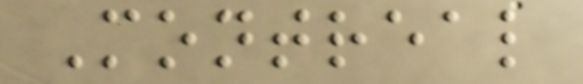Montreal
